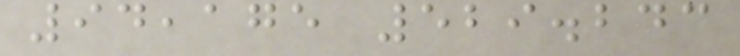94,175 529.243
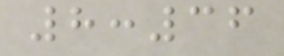8:36
